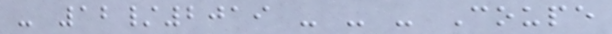- 12/2019 - - - Coupe
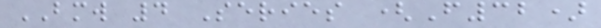BMW 4 Series (F32)
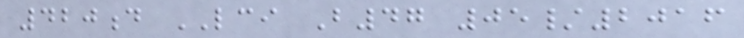420d LCI B47 05/2016
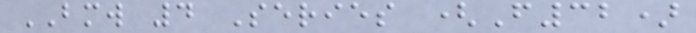BMW 4 Series (F32)
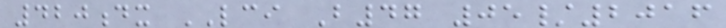420dx LCI B47 05/2016
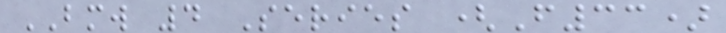BMW 4 Series (F33)
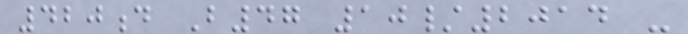420d B47 10/2014 -
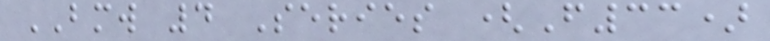BMW 4 Series (F33)
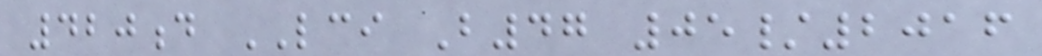420d LCI B47 05/2016
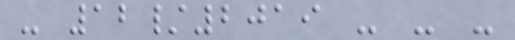- 12/2019 - - -
